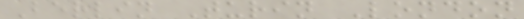Berlin Turin London
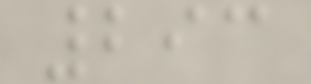293
